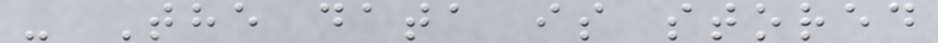- The data is stored
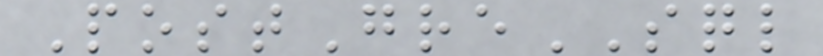PostGreSQL
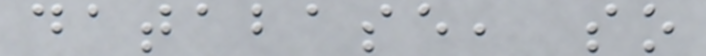database, so
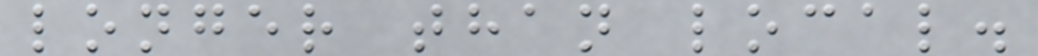longer than local.
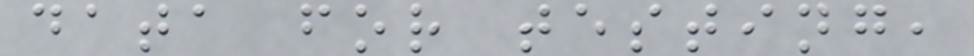data for testing,
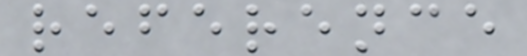reference
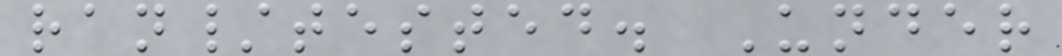ran/tested. Under
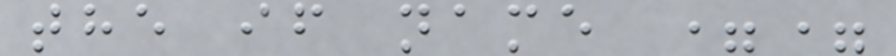the if name ==
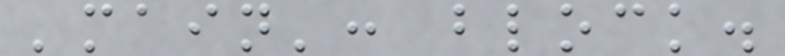'main': block.
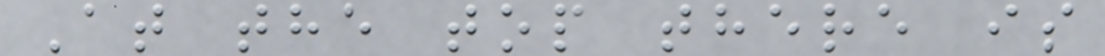At the top there is
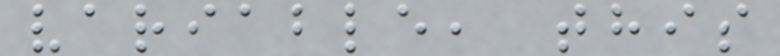variable, this
